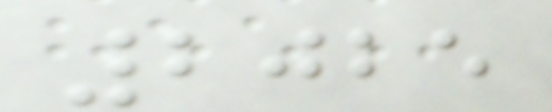2025
